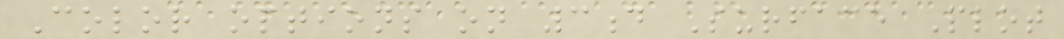Color options on 3d Surface Plot
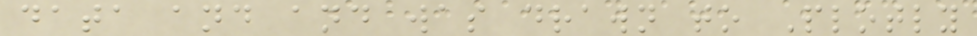data and and was drawn to Plotly
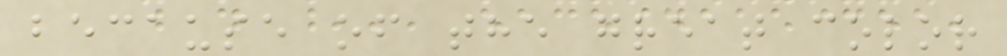because of the great color
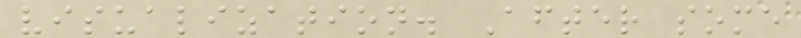visualization. After some
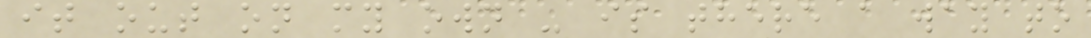it out on my own - is there a way to
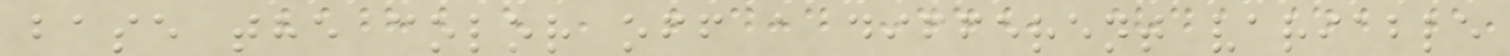base the color off a different variable
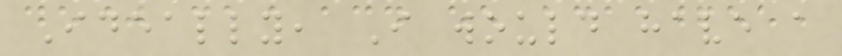Ideally, I would have a
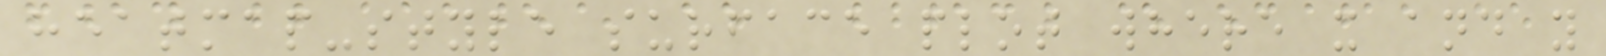heatmap-style surface plot where x and y
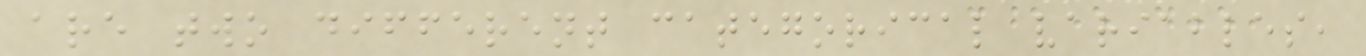are two different categorical variables,
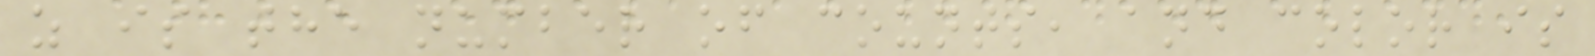z is the number of counts, and color is
